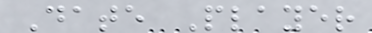Date Player
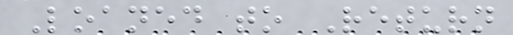Loaned to Return
